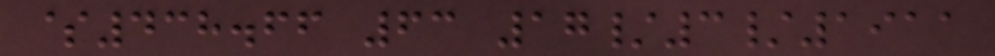$438.66 63 17/3/1911
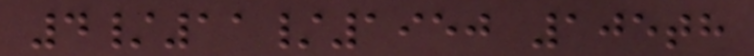4/11/1950 105th
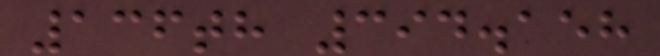136th 394.158
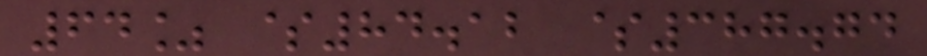64% $84.12 $387.74
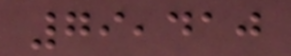79,410
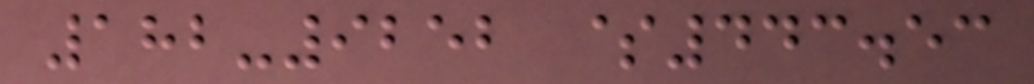182-9252 $443.53
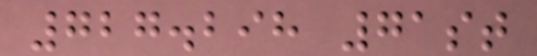727.298 71st
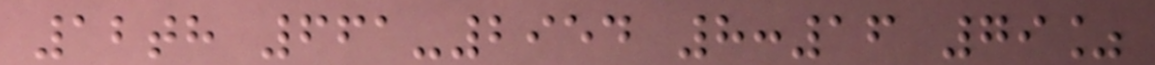12th 661-2954 8:16 79%
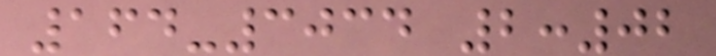164-3034 2:02
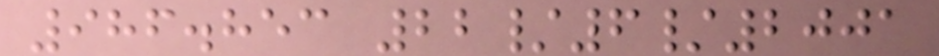986.853 22/6/2001
